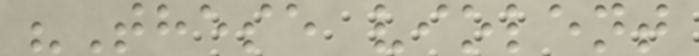"These violent
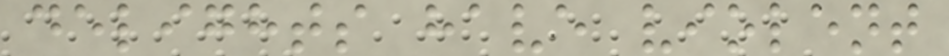delights have violent
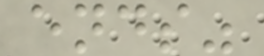ends"
